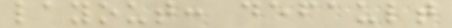layout: default
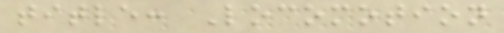title: Locomotion
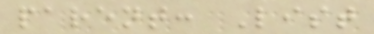parent: List
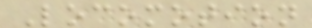Locomotion
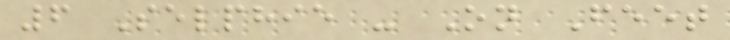6 Selphie - On Feet
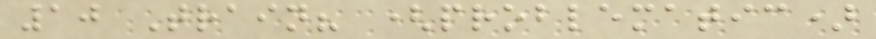10 Train? (problematic)
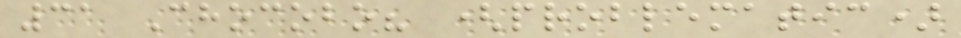31 Chocobo? (problematic)
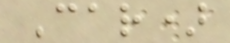Car)
